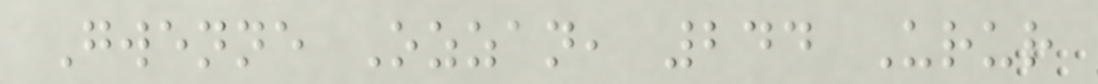Gwenne Ozzan, 244 Urur
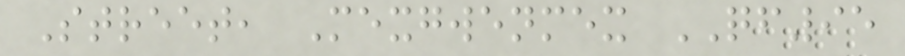Street, Mexgwenmex QF95
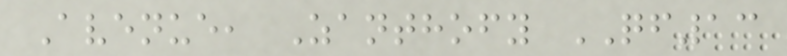Avenue, Zanthofy QF13
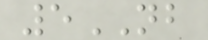5NB
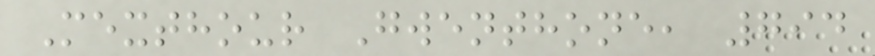Mexthour Gwenthone, 794
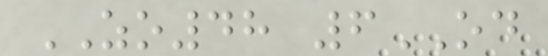ZO48 6OD
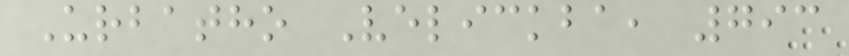Urbatho Velickba, 793
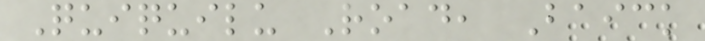Quiquilu Road, Baick
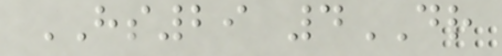HS29 4DR
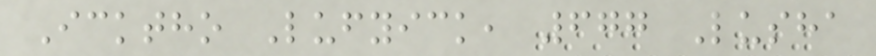Icktho Lufyick, 677 Lusha
